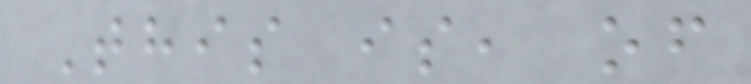This is, of
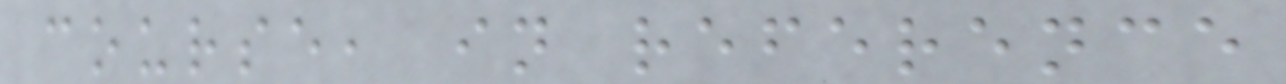course, in reference
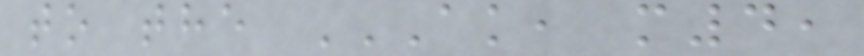to the AK, M4,
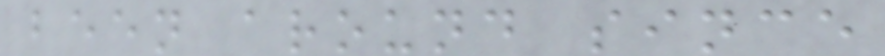been around since
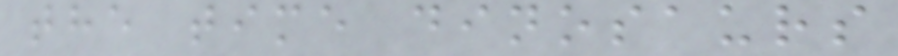the time dinosaurs
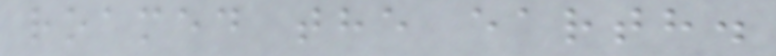roamed the earth.
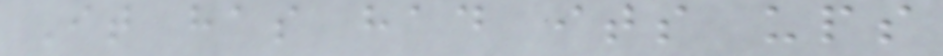It has had its ups
